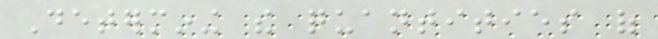Determining the quantities of
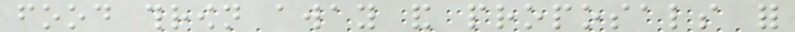food thrown away and proposals for
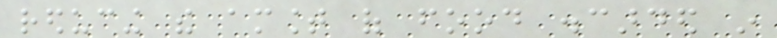reducing the amount of food discarded in
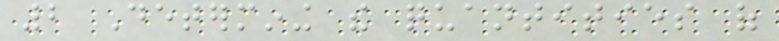2 Determining the quantities of
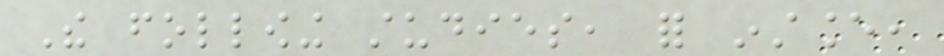The following studies, for instance,
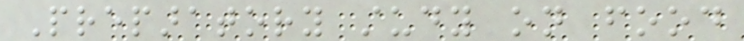Preparatory study on food
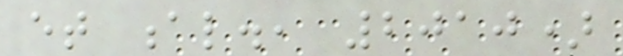et al., 2010)
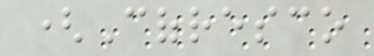(Cofresco
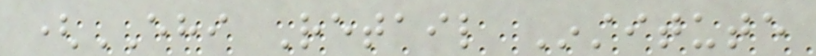(EHI Retail Institute
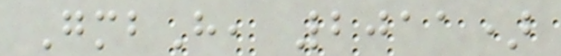GmbH, 2011)
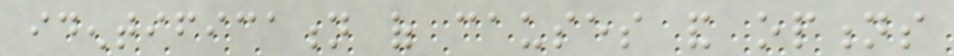identification of causes and options
